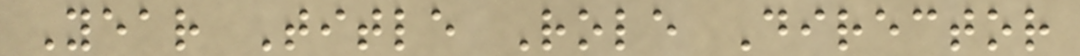Year Title Role Director
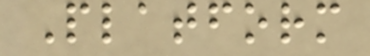Platform
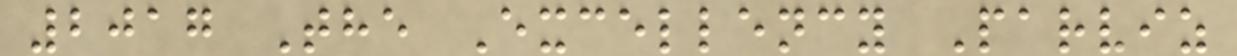2017 The Excellency Parviz
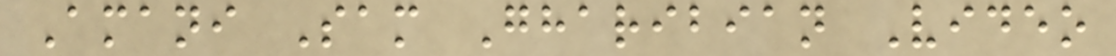Amani Sam Gharibian Video
